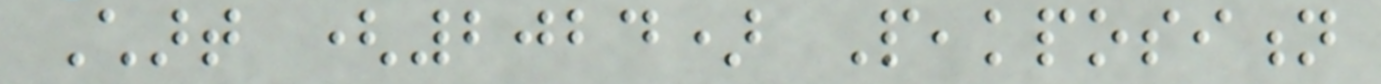Chart (2024) Peakposition
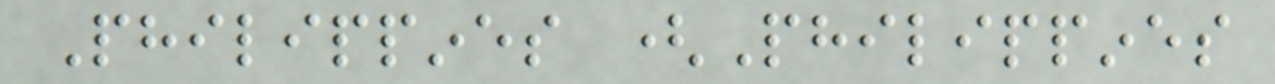Philippines (Philippines
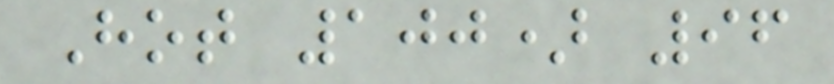Hot 100) 96
